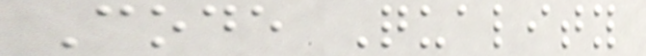Code Quality
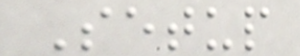Setup
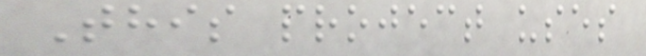This project uses
